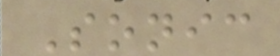Sonic
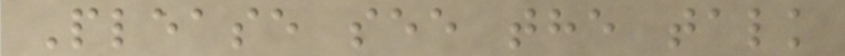Please see the talk
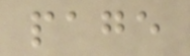page
